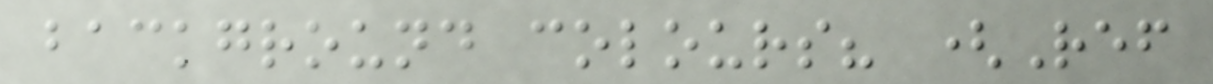background colours? (Ref
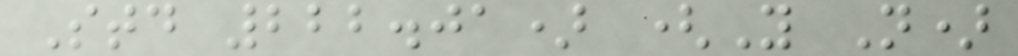Std 222.01) (Y N)
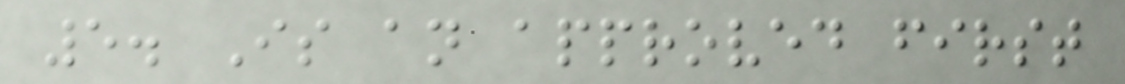5. Is an approved first
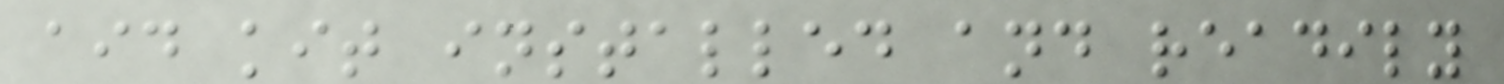aid kit installed and readily
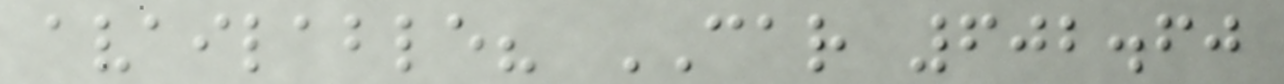available? CAR 602.60
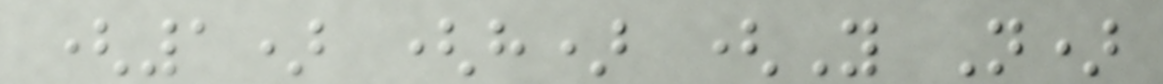(1) (h) (Y N)
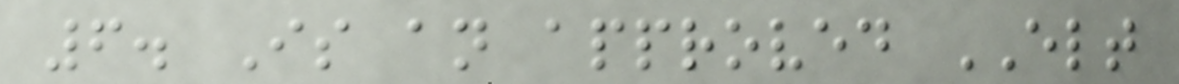6. Is an approved ELT
